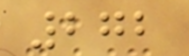272
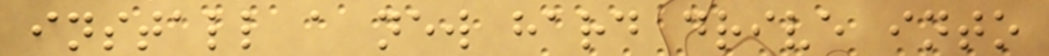install a new hard drive into
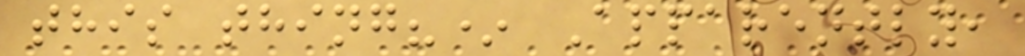this thing?* Apparently,
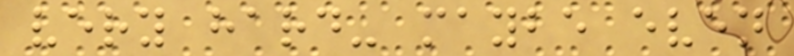very hard- maybe even
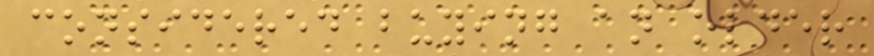considered buying an older
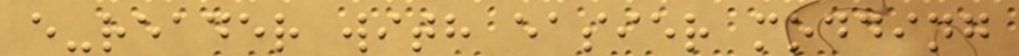e-reader with easier modding
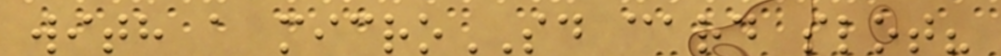with a microSD card slot?
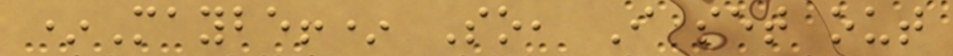*Maybe!* So, I set out
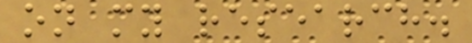on my research.
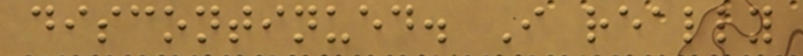discontinued. I really
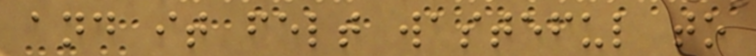and it felt wasteful to
